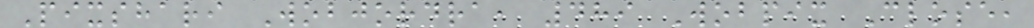Pixshari Wobjordra, 489 Wobpix Close,
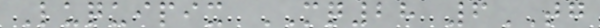Luquipix MQ28 6TG
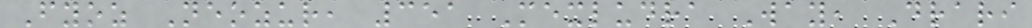Fyoz Neozur, 351 Mexludra Way, Drari
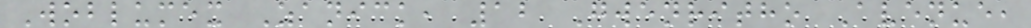Woblumex Zanick, 12 Gwenritho Avenue,
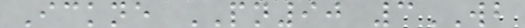Ickne PN90 3WB
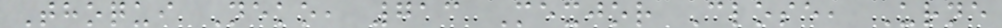Thoqui Neko, 713 Mexjor Close, Urne
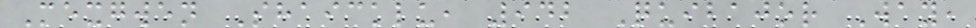Mexgwen Shaicklu, 942 Quibajor Way,
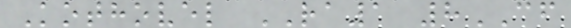Kothovel RA1 8CF
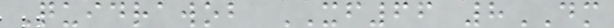Quidrawob XF66 8DM
